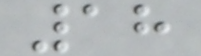18
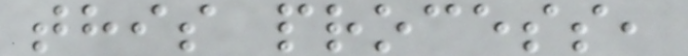this process,
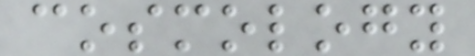cosmology
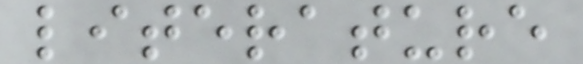literature
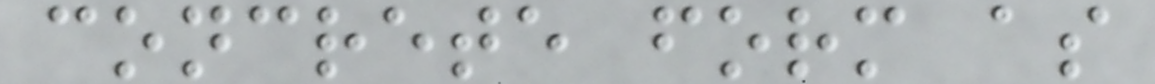concrete form as
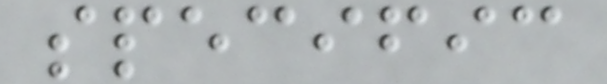specific
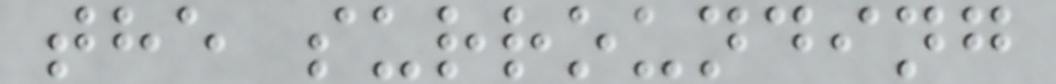the surrounding
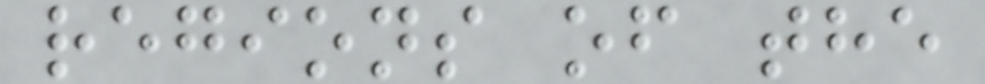regions of the
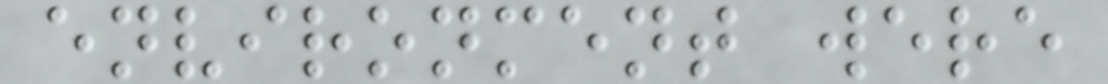environment were
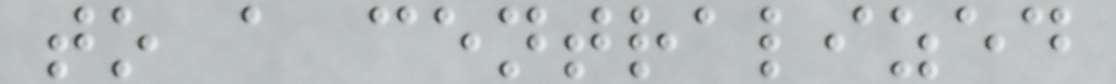to a centralized
